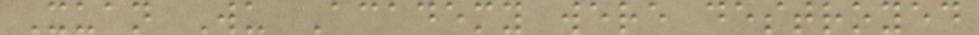Xuan Wu Academy were destroyed
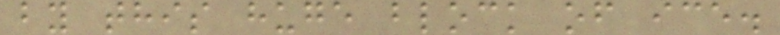by this huge block of ice.
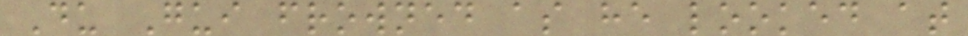Du Gui frowned as he looked at
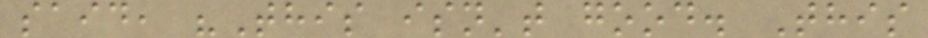said, "This isn't good. This
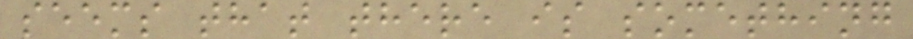seems that there is something
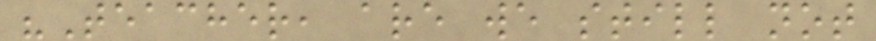"Teacher, are we still not
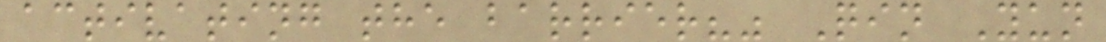activating the barrier?" Qin Yun
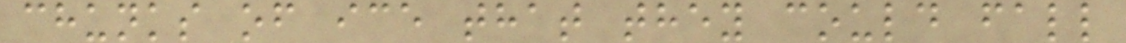chunks of ice that they could fall
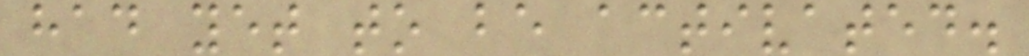had yet to be activated.
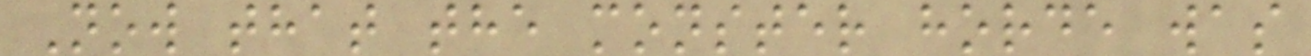Now that the monster horde was
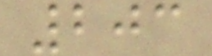203
